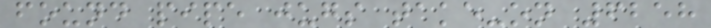found pipe jugs take-on 6258
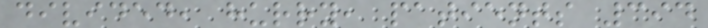divided, hurry, patients 394
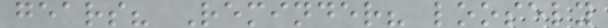gears? Reminder? loosely
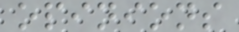opinions
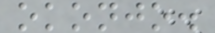okonjo.
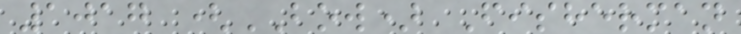1017 (BOW) Fisherman
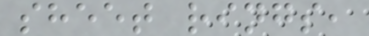sheet rings,
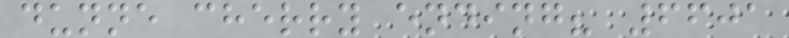dunne cherry ending? 6601
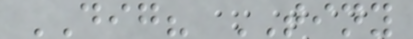DIG? TINY
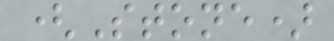(Stone)
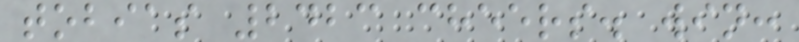tobias 2423 cheers. win:
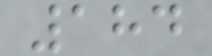184
